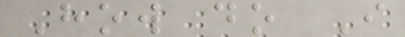How do I
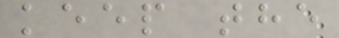keep the
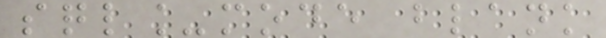sql_mode blank
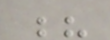?
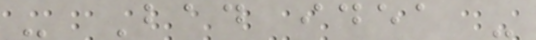- Bad idea -
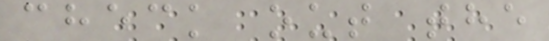check out the
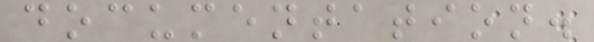documentation.
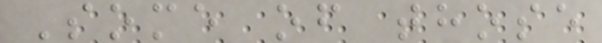Some of those
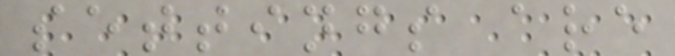settings are
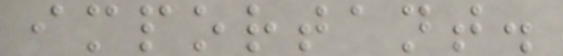important.
